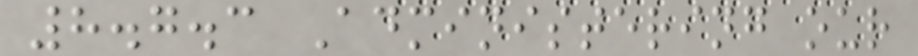8.7.3 Administering our
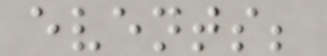events;
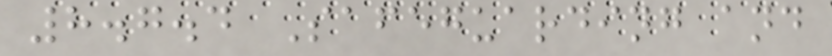8.7.4 Safeguarding and
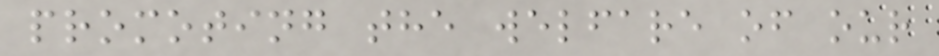promoting the welfare of our
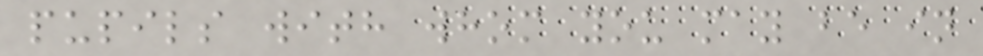pupils with whom you may be in
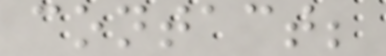contact;
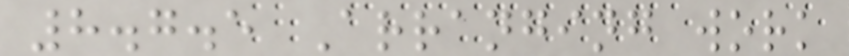8.7.5 Arranging work
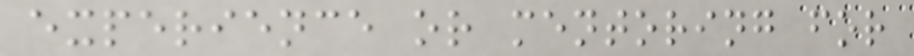experience or mentoring for
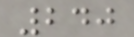240
